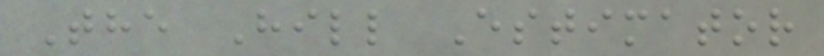The Hill Estimator
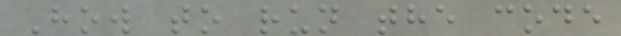How to run the code
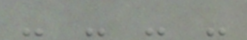- - - -
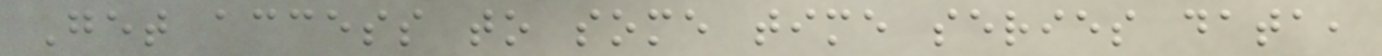Get access to some time series data,
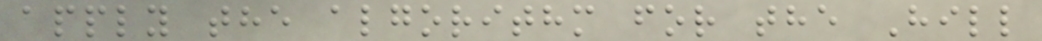apply the algorithm for the Hill
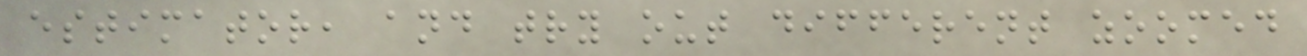estimator, and try out different zoomed
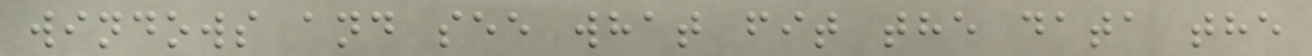windows and see what fit the data the
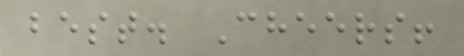best. Cheers!
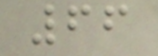66
